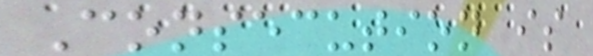Consecution is
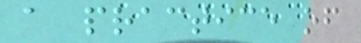a practice of
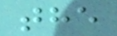the
